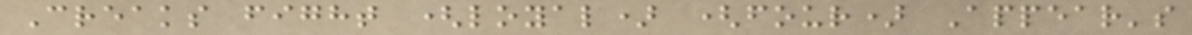Creaks fight (loyal) (four) Appear's
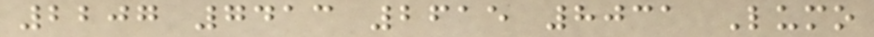2207 7413 2615 8031 Lumo
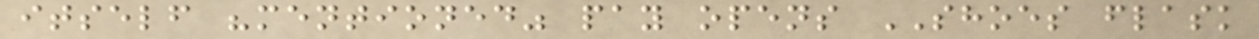itself "mentioned" pay opens SHOES flask
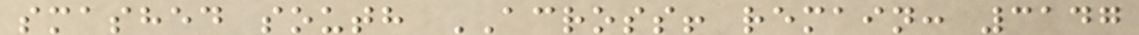smashed south ACROSS! remain: 3147
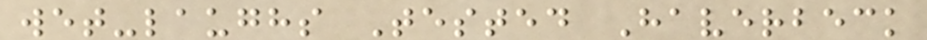wet-laughs Tested Haverbeck
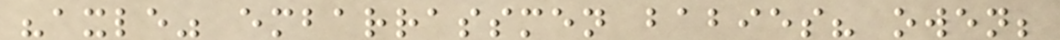"axle" embarrassmen babies? owen;
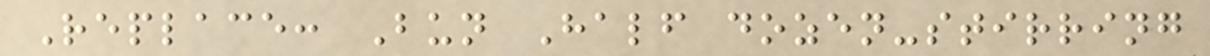Replace: Bun Half dozen-stirring
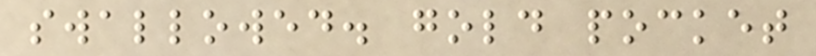swallowed. gold pocket
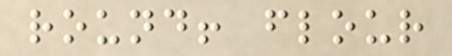round! flour
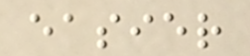easier
